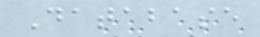Database
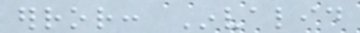error: Invalid
